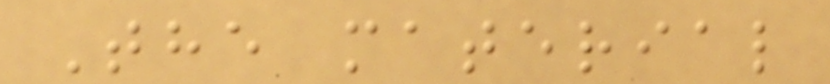The material
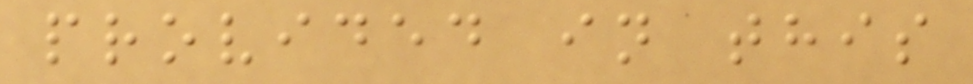provided in this
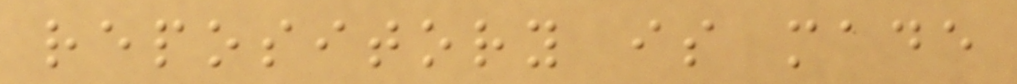repository is made
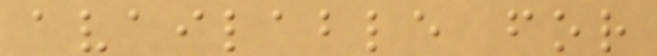available for
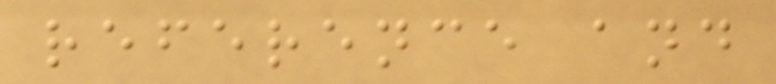reference and
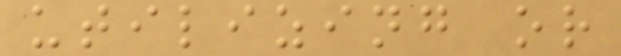utilizing or
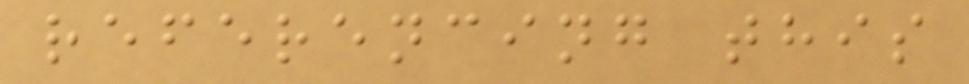referencing this
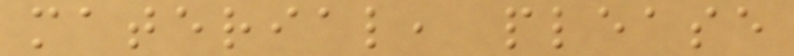material, please
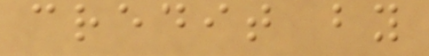credit by
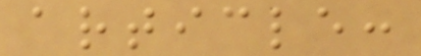article:
